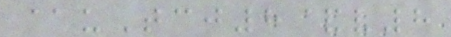@uTcj8&v8
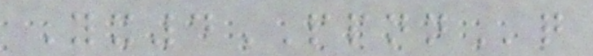Yx4PPNNq
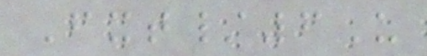Fxt/6U
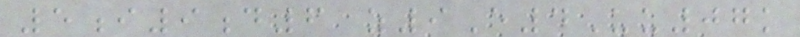5i9d6 z9E4Uu07k
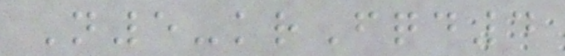N5-krFqd4
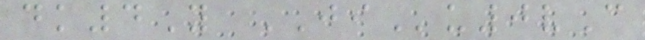dk4Y JIu0vC
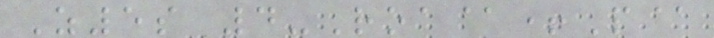Z5s 4-Roa@+P@
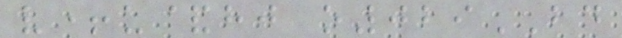v+u&hj o029BD
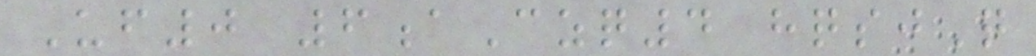Uf0 6aCzq4 hqsjQ
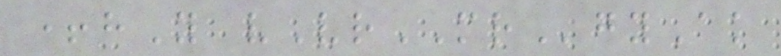+hY vVrMRgyAk
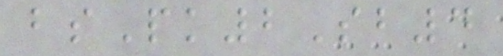bsPk2Sb4
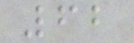62
